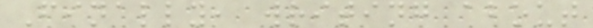Finally, writing about
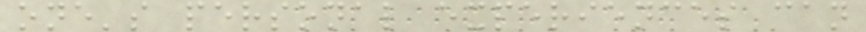one's personal experiences can
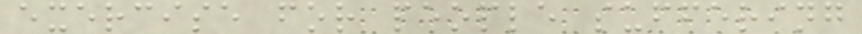exercise for people suffering
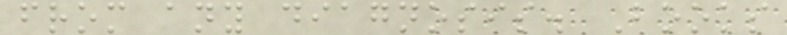from any diagnosis. Books
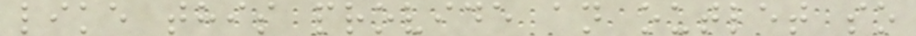like this provide an outlet so
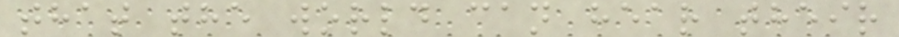that the world can hear their
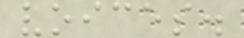voices.
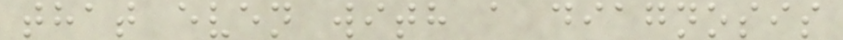that even with a diagnosis
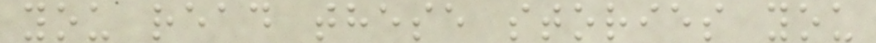you read these stories you
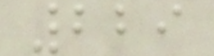229
